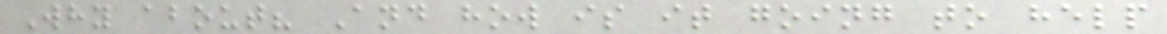Why about? And how is it going to help
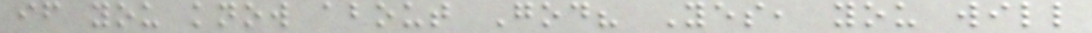if you know about God? Yes, you will
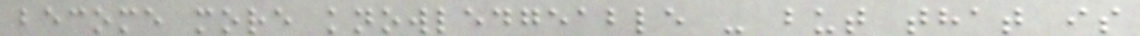become more knowledgeable - but that is
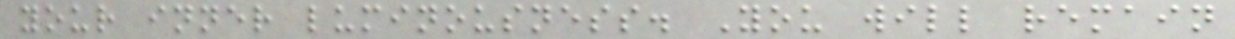your inner luminousness. You will remain
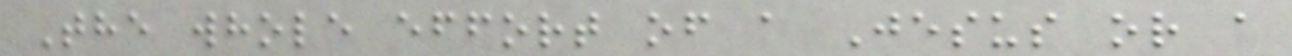The whole effort of a Jesus or a
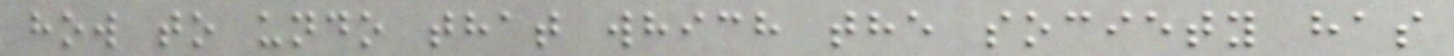how to undo that which the society has
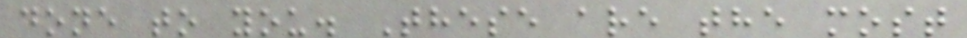done to you. These are the most
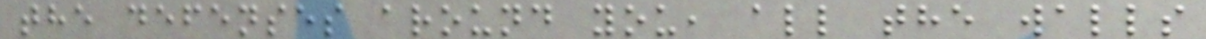the defenses around you, all the walls
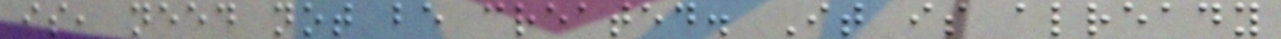is, need not be created. It is already
